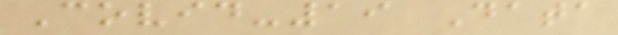Covid-19 Data
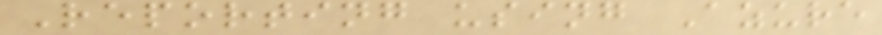Reporting using Azure
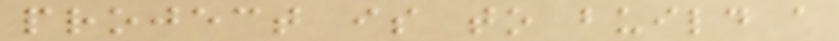project is to build a
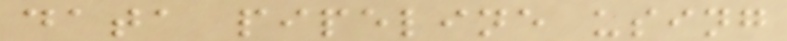data pipeline using
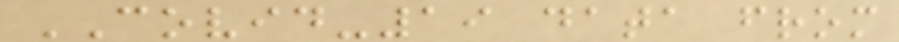COVID-19 data from
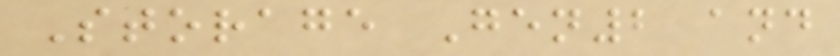Storage Gen2 and
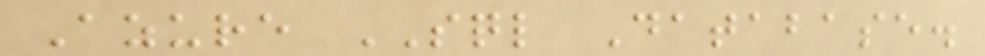Azure SQL Database.
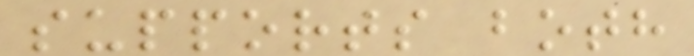supports both
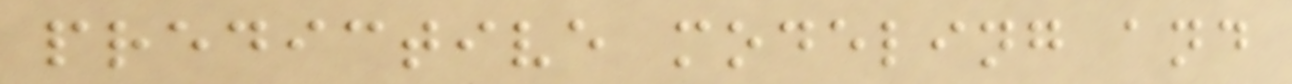predictive modeling and
